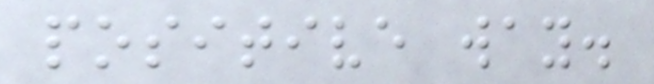positive way.
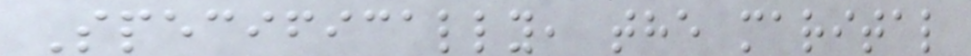Specifically, the marital
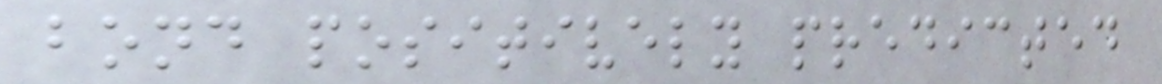bond positively predicted
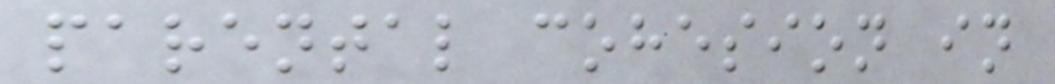parental cohesion in
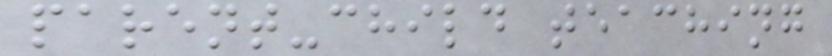parent-child teaching
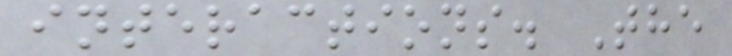interactions. The
